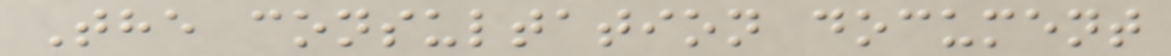The consultation document
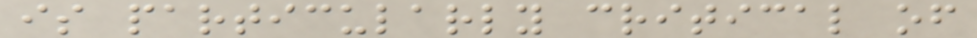is particularly critical of
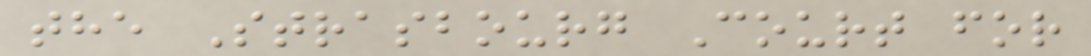the Strasbourg Court for
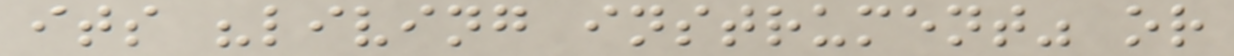its "living instrument" or
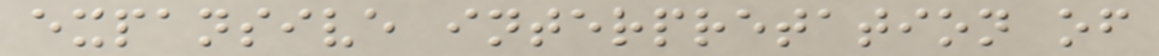expansive interpretation of
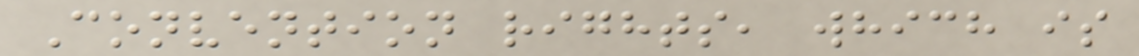Convention rights, which is
